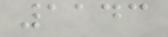1143
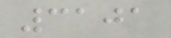3101
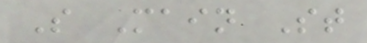S Main St
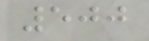500
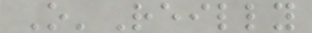O'Reilly
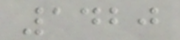1420
